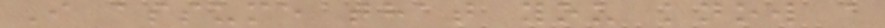I assume that you know a
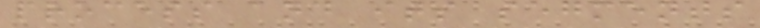process and its segments
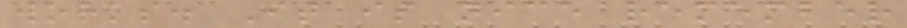works. It is nice remember
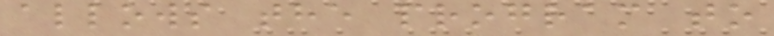allows the program to
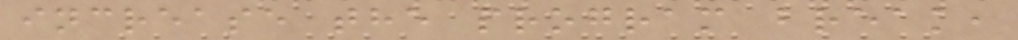increase the program break,
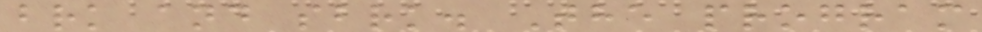brk and sbrk. The program
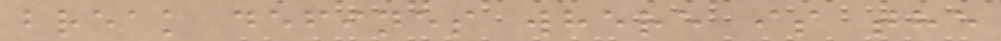break defines where is the
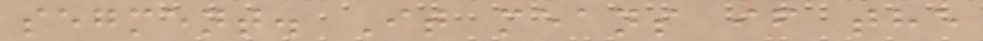segment. It means if the
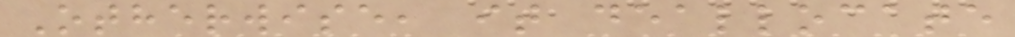Otherwise, it deallocate
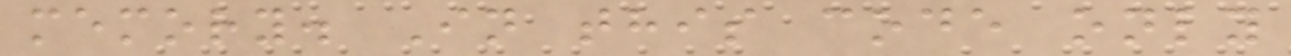memory. In this code only
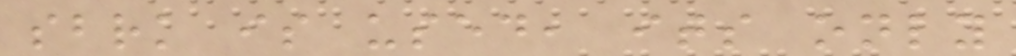sbrk is used, its only
